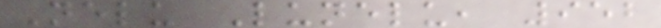Nelu Lunelu, 952
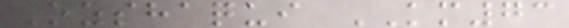Ozshaqui KM73
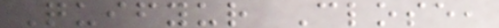Quifyur Close,
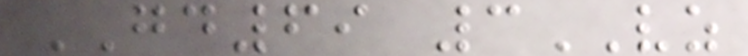GD69 3VZ
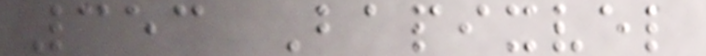353 Bapixvel
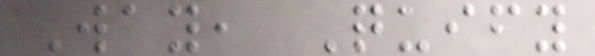Way, Quify
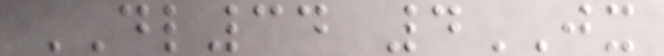DL34 4JX
